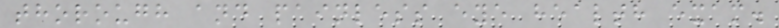thorough and painless eye health exam.
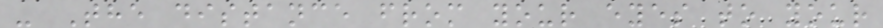- The distance from your eyes to your
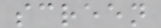screen
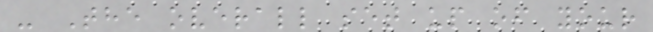- The overall set up of your
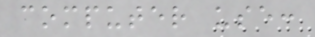computer use:
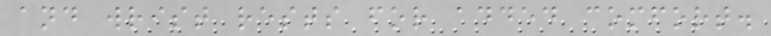and wrist rests for added comfort.
